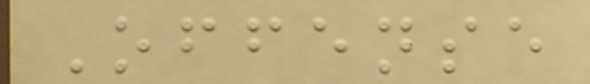Offense
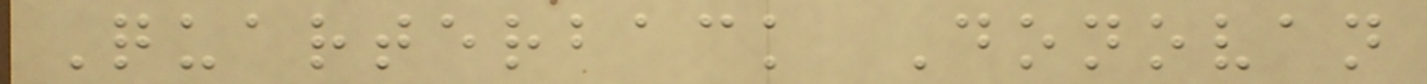Quarterback Donovan
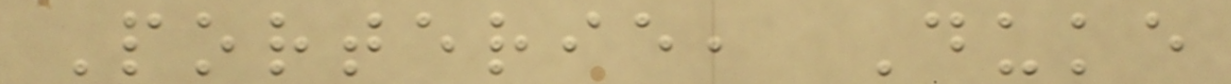Porterie, Duke
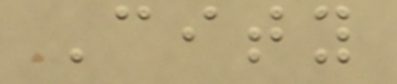City
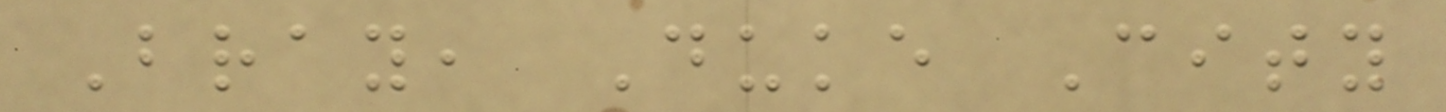Bray, Duke City
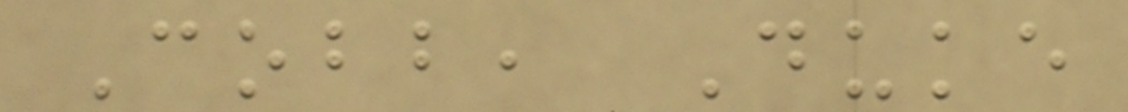Cobb, Duke
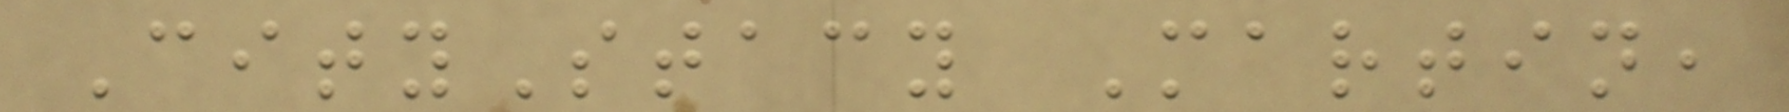CityStacy Martin,
